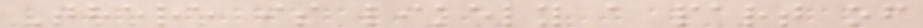There is likely a part of
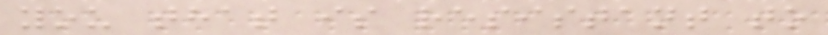you that is resistant to
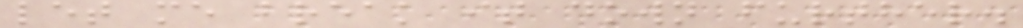let me break it down further.
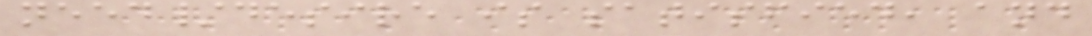need/desire is satisfied, and
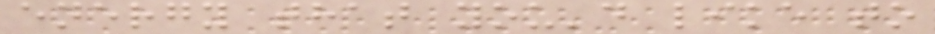energy that you'd like to
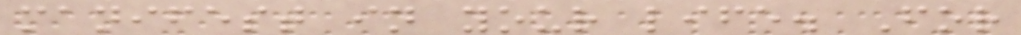manifest in your life. For
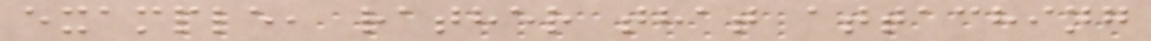example, rather that attaching
